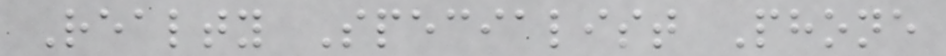Realty Specialist Phone
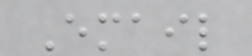Email
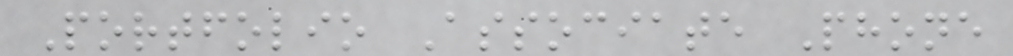Portfolio Associate Phone
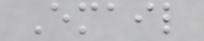Email
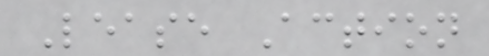Lease Action
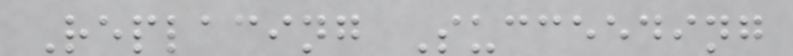Replacing Succeeding
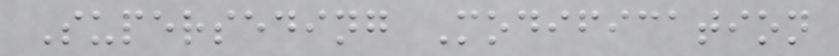Superseding Modification
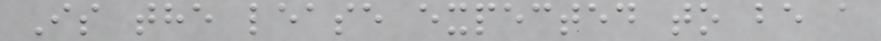Is the lease expected to be a
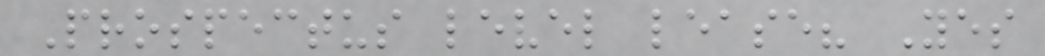Prospectus level lease? Yes
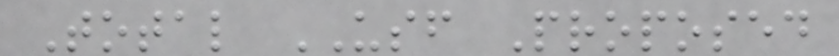Total USF Proposed
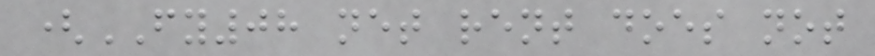(FY08 net rent does not
